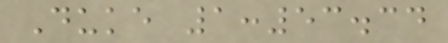Duke 1:53.34
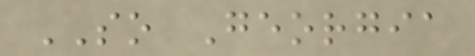SO Georgia
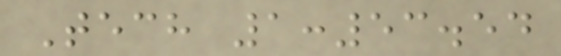Tech 1:53.54
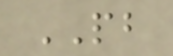PB
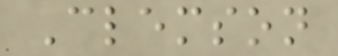Clemson
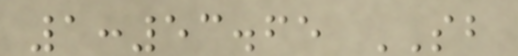1:53.65 SB
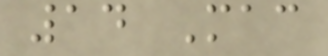14 Mac
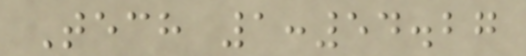Tech 1:54.27
